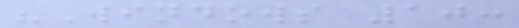"Windows 10:
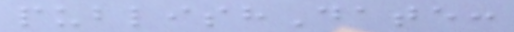publishDate:
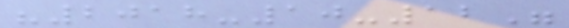"2018-10-12"
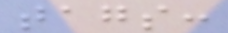tags:
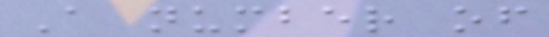A number of
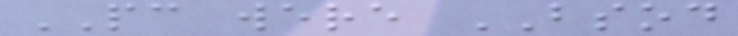PC were BSOD
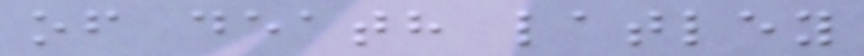of death latley
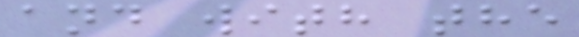and with the
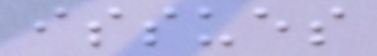issues
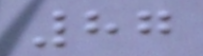87
